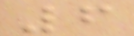6
